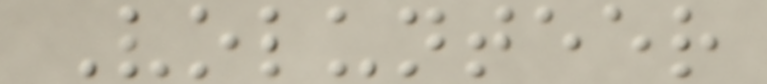Volunteer
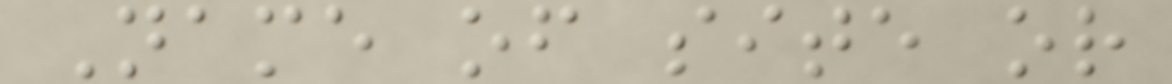Name of site or
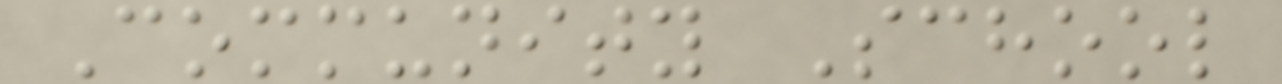Community School
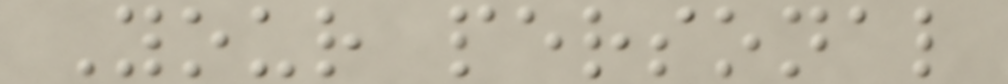Your personal
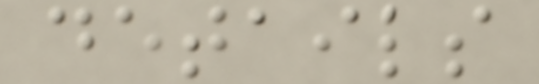details
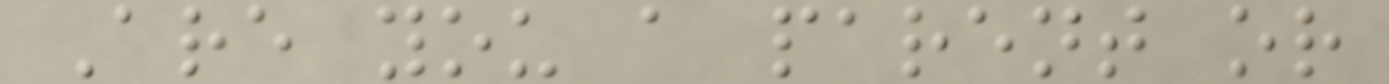Are you a parent or
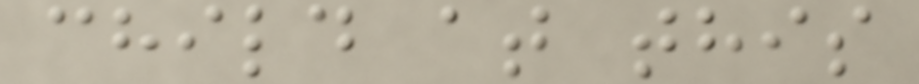child at this
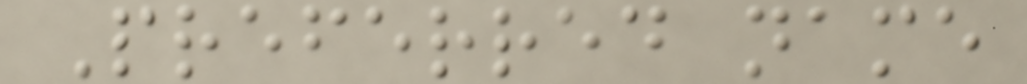Preferred name
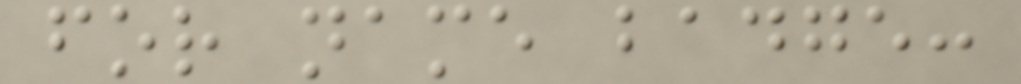for name badge:
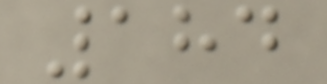184
